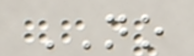NO
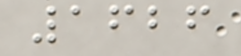1626
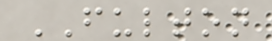FULTON
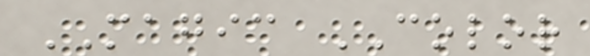MAGIC COLOR
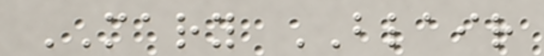MARY BLAIR
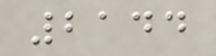2144
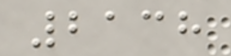2138
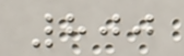800
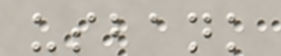usbank
